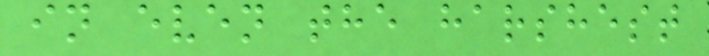in even the harshest
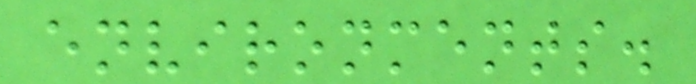environments.
